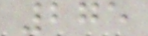275
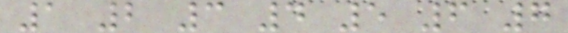1 2 3 4 5 6 7
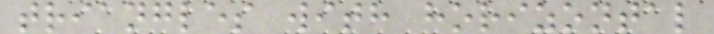triangles with horizontal
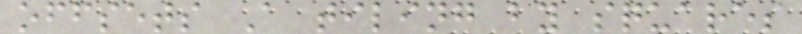offsets A tiling by squares
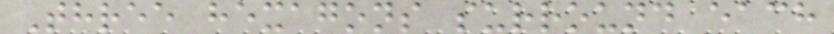Three hexagons surround each
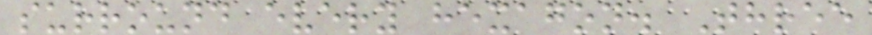surround every hexagon. Three
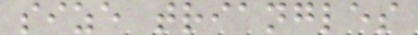size triangles
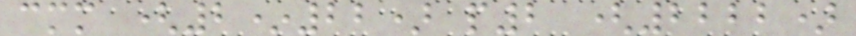cmm (2*22) p2 (2222)
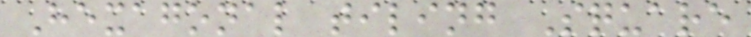Hexagonal tiling Square
